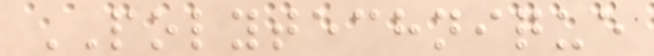POLYTECHNIQUE
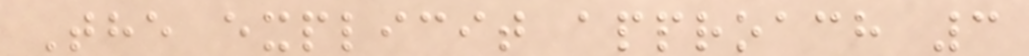The explicit approach 3
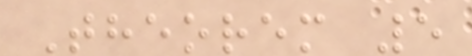Theorem 5
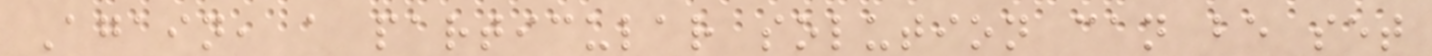Again, a particular solution can be set
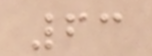63
